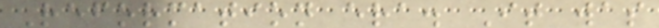Reformation era. It was
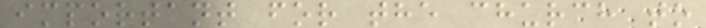important for the church to
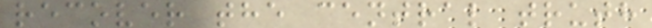recover the central truth
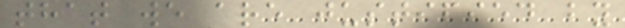that we are justified by
